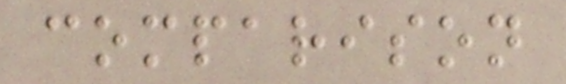comparison
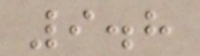9.8
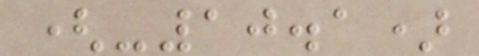(-10.1)
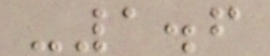-1.6
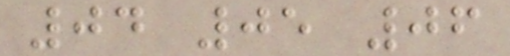04 05 06
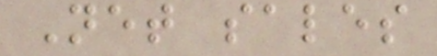Net sales
